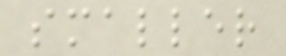smaller
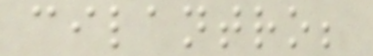cilantro;
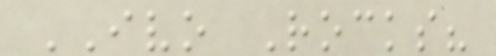IVO Rocks?
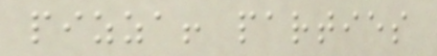pizza! parties
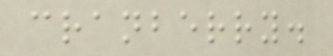cranberry.
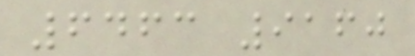6463 9160
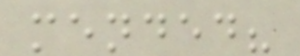mended?
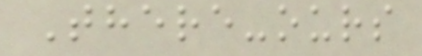There-ours
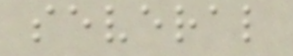several
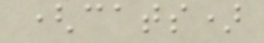(cats)
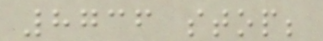8736 stop;
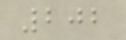202
